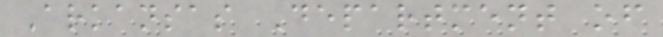Arkansas Department of
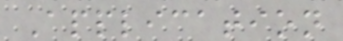Application
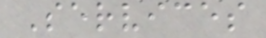Services
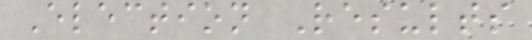Election Results
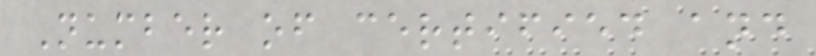Number of certified and
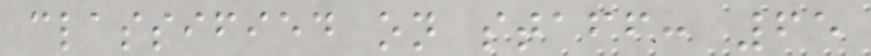classified on staff: 65
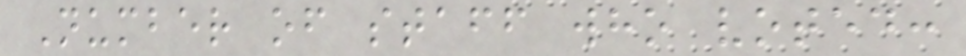Number of staff who voted:
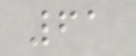61
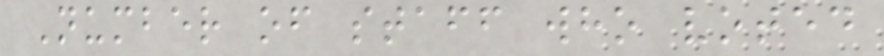Number of staff who voted
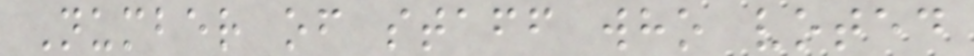Number of staff who voted
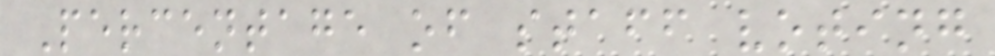Percentage of staff voting
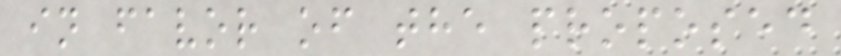in favor of the proposed
